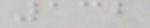132
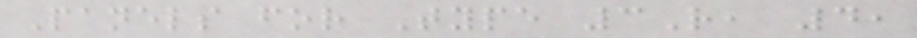Panels for Type 3R, 4,
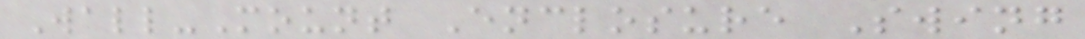Wall-Mount Enclosure Swing
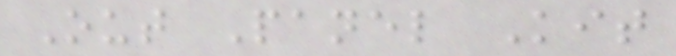Out Panel Kit
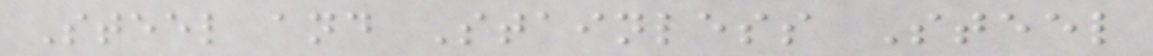Steel and Stainless Steel
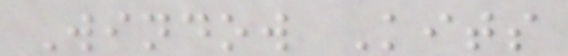Window Kits
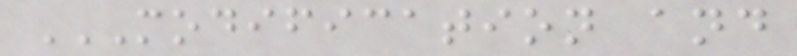MODIFICATION AND
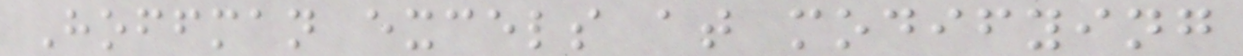Hoffman excels at modifying
